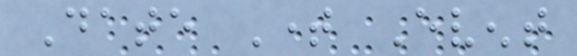Date Time Event
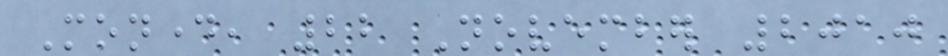Monday, 22 November 2010
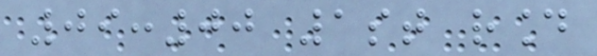09:00 1st round
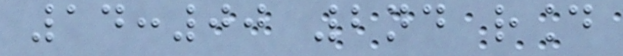14:00 2nd round
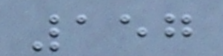157
